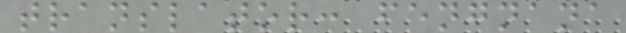translator: fengnana
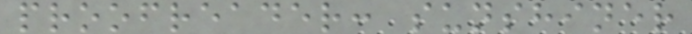proofreader: sunshiner
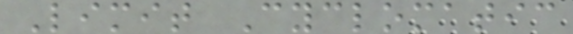Limit Cyclomatic
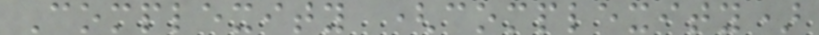Complexity (complexity)
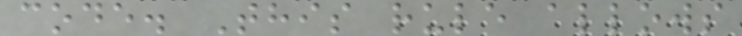code. This rule allows
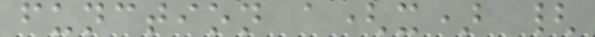function a(x) {
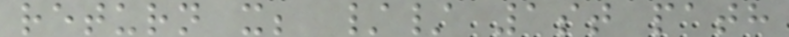return x; // 1st path
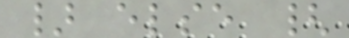} else {
